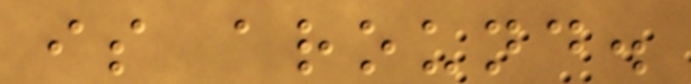is around.
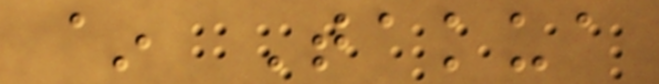~ Takua
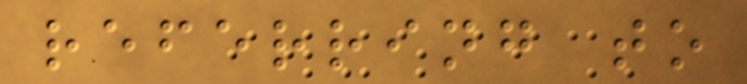referring to
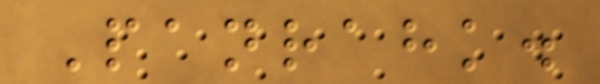Panrahk.
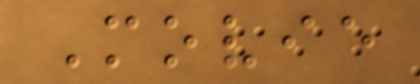Movie
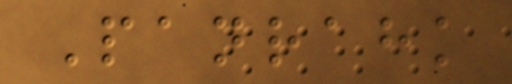Panrahk
